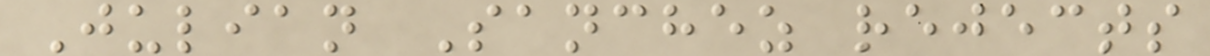Julian Sanchez rejects
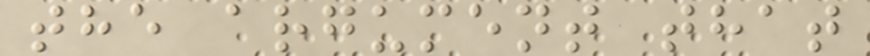the argument that
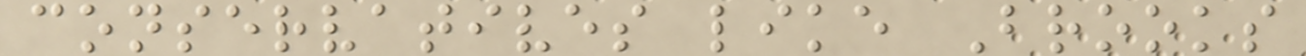conservatives like Brooks
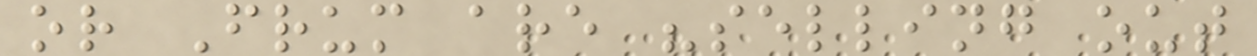or Frum are "selling out
